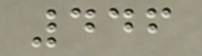446
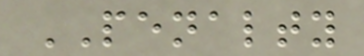PENALTY
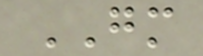GM
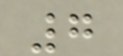7
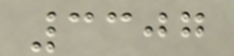3307
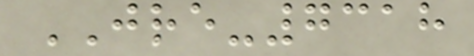JRE-7318
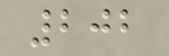202
